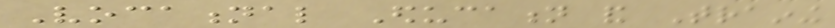Vocational Education and Training
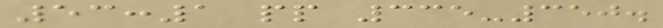53:1 pp 335-350.
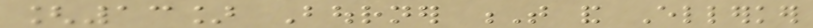[13] Bourner T and Ellerker
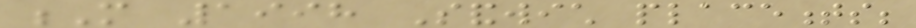M 1998 Sandwich placements;
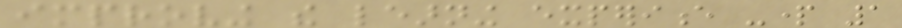improving the learning experience -part 1
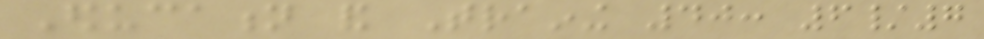Education and Training 40: 6/7
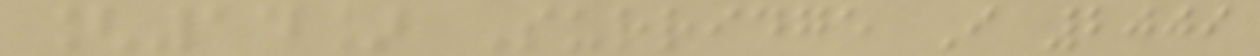[14] Surridge I 2009
